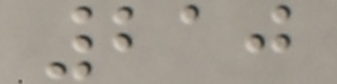210
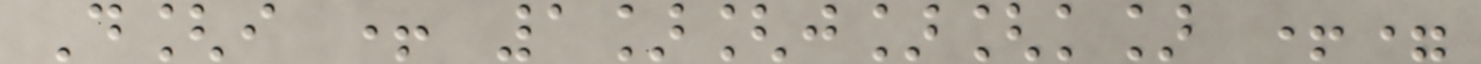D[i + 1][j][k] +=
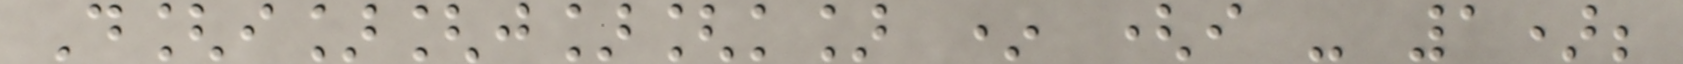D[i][j][k] * (i - 1);
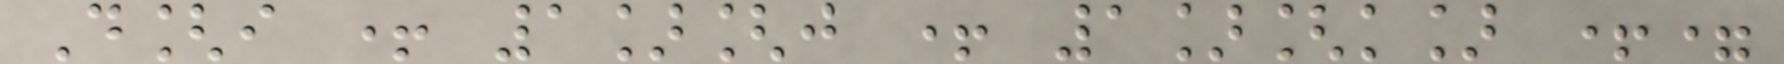D[i + 1][j + 1][k] +=
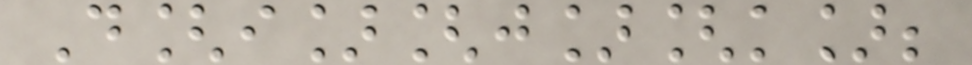D[i][j][k];
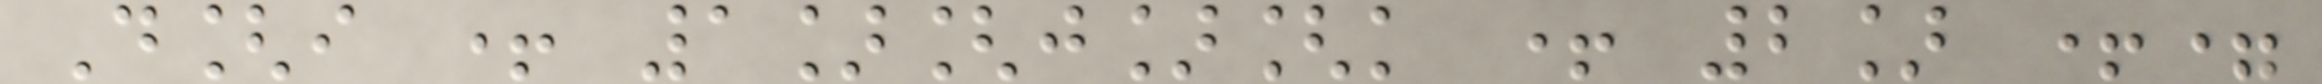D[i + 1][j][k + 2] +=
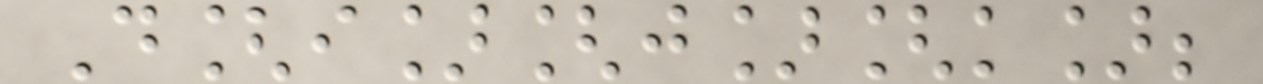D[i][j][k];
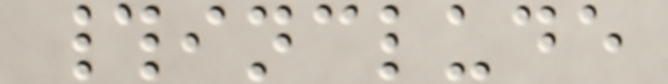#include
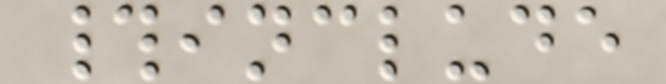#include
